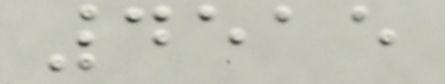4515
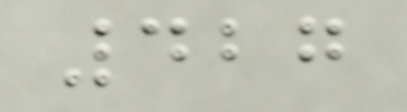427
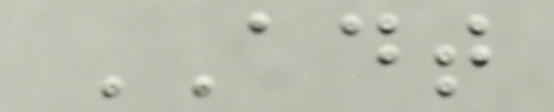ADT
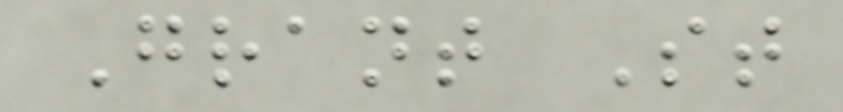Grant St
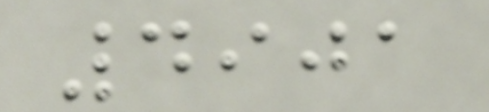4901
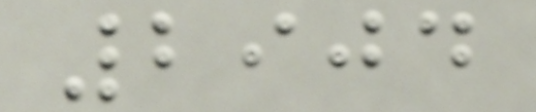2904
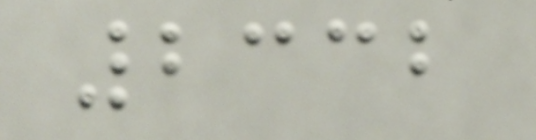2332
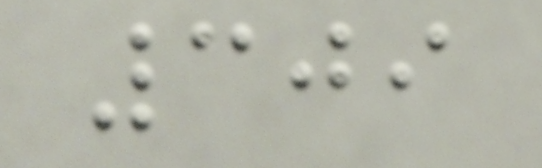309
